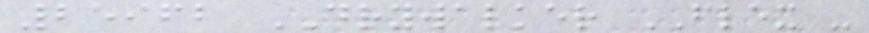25962 DRYWALKER FLEX -
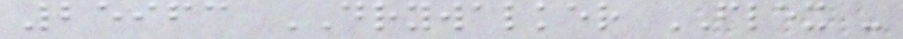25963 DRYWALKER FLEX -
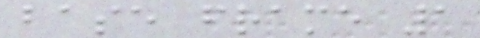base frame 1
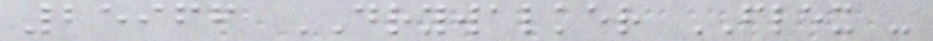25966 DRYWALKER FLEX -
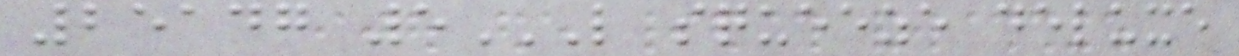25147 5L SQUEEZE DELUXE
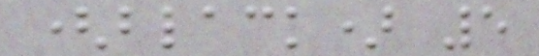(black) 5
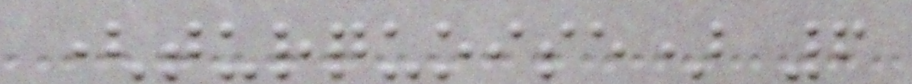(turquoise) 6
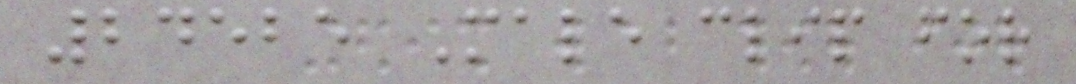24525 Male clip for
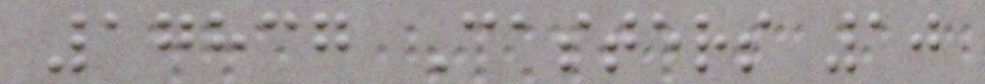17837 Casters 10
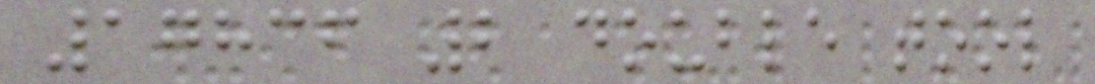17836 2 double tool
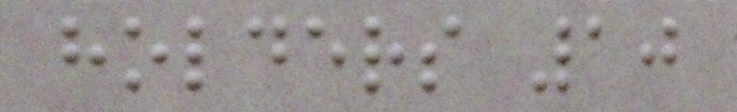holders 10
